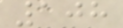108
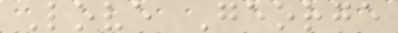Love George
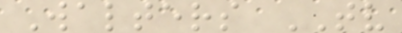Walters TV
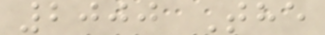2000 The
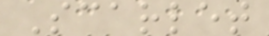Scarlet
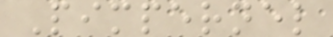Pimpernel
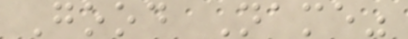Good Name"
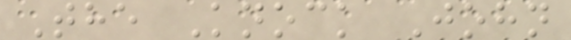The Knock John
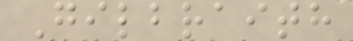Gilbraith
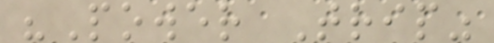"Power Trip"
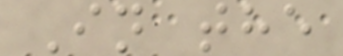In the
